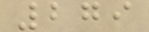279
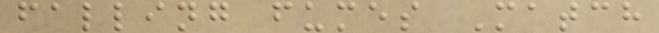falling fumes Match
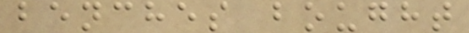benches bought
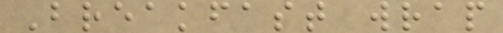Breakfast wrap
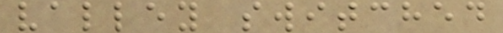valley switched
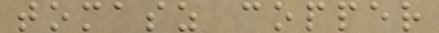tomasz copper
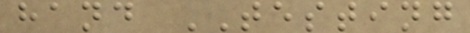hand TESTING
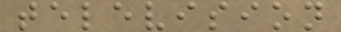television
